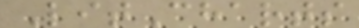LitCharts
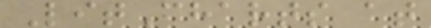LitCharts at
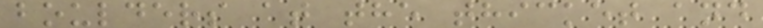boulders at the thicket and
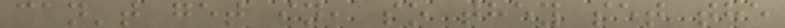can't get in, so they set the
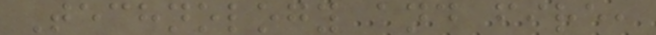Technology and fire,
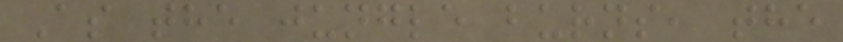As the jungle burns, the
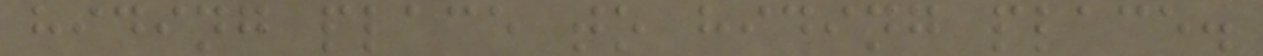hiding place to hiding place.
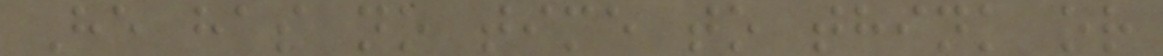He has no time to think or
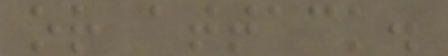or attack.
